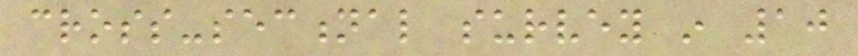cross-sectional survey in 10
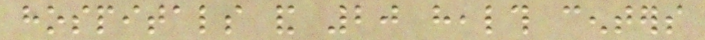hospitals and 20 health centers
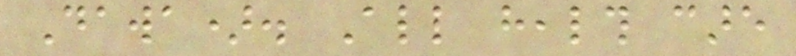Dawa). All health care
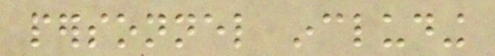personnel including
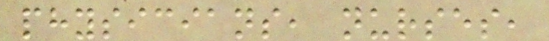physicians, nurses,
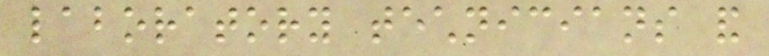laboratory technicians and
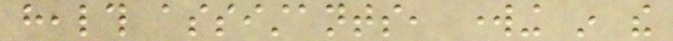health assistants, working in the
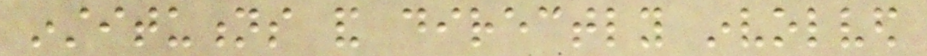institutions and directly involved
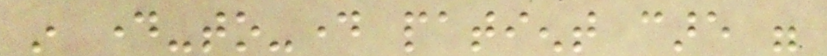in day-to-day patient care were
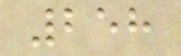258
